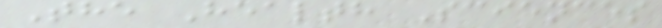The Health Sciences
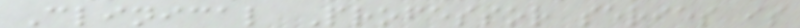Clinical Professor series is
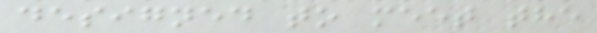designed to meet the
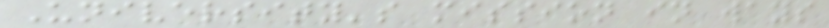University's mission in ways
